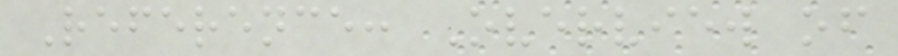Reference: Overview of
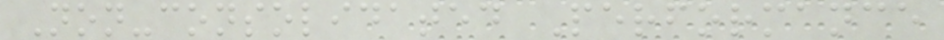Non-consolidated Performance
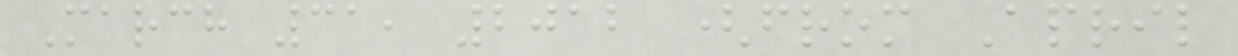March 31, 2012 (from April
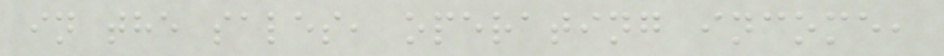in the sales, operating income,
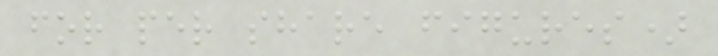for per share figures)
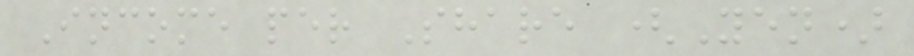Income per Share (Yen)
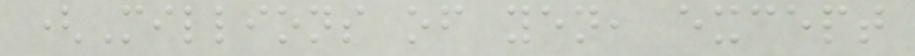(Millions of yen, except
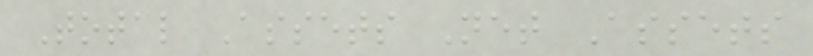Total Assets Net Assets
